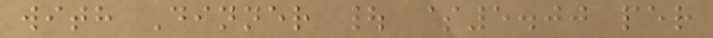with Dinner | $5.00 per
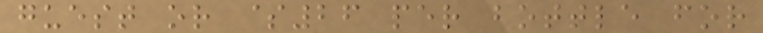guest or $26 per bottle for
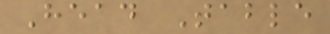Head Table
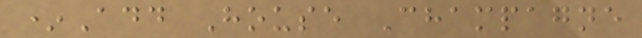*Add House Champagne
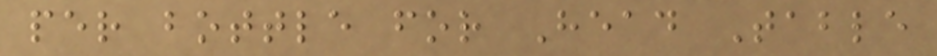per bottle for Head Table
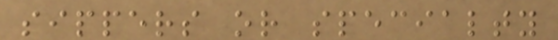sippers or specialty
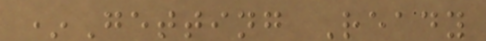*Getting Ready
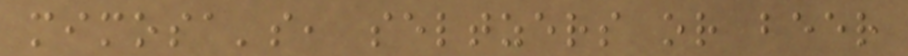mimosa's, seltzers or beer
